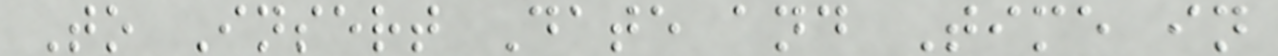To Insert Date and Time in
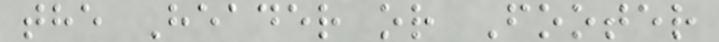the Header or Footer
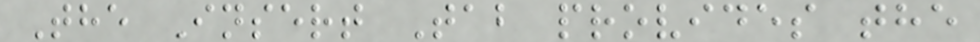The Insert Tab provides the
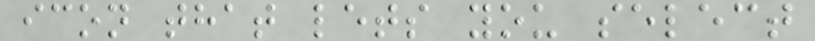icon that lets you select
